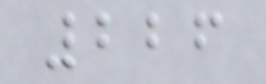226
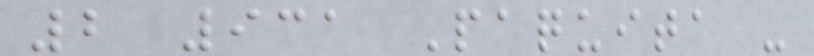2 931 Paquita -
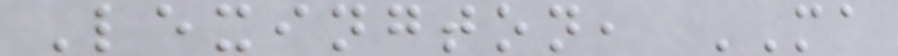Lexington, MA
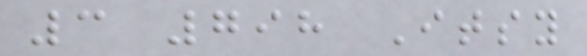3 798 Itsy
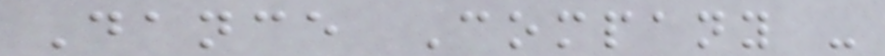Dance Company -
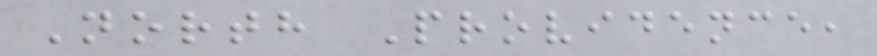North Providence,
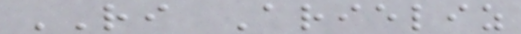RI Arieliz
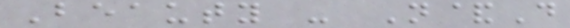Beauty - N&D
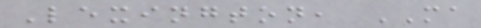Lexington, MA
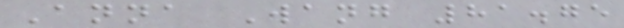Anna Wang 81.75
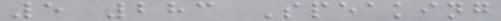5 283 Speaking
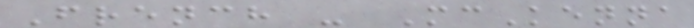French - McKenna
